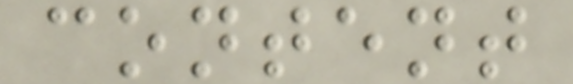content
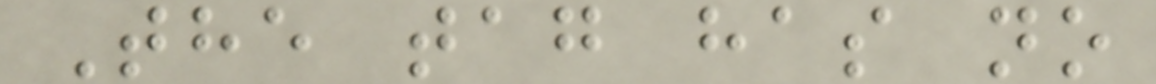The tag has no
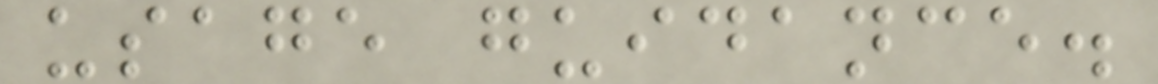usage guidance.
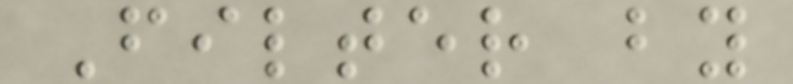Filter by
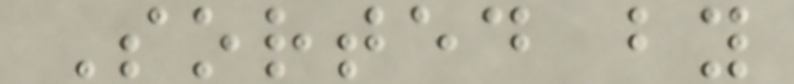Sorted by
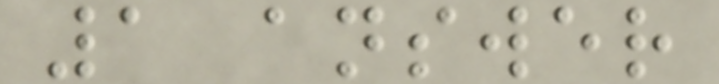1 answer
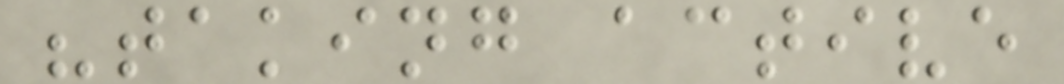"taking active
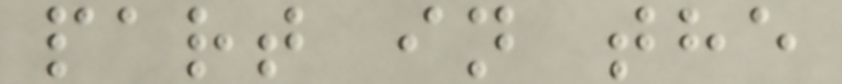part in the
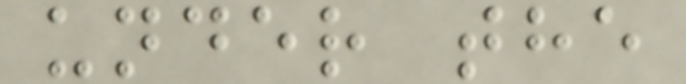under the
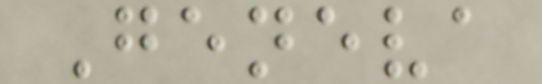Geneva
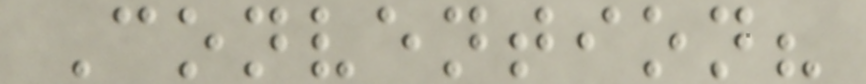Convention?
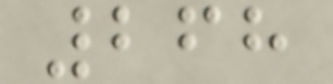268
